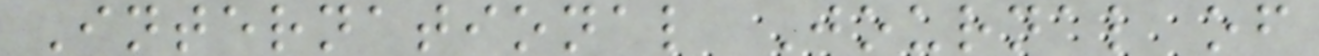International Journal of
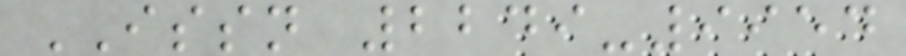ISSN 2249-9954
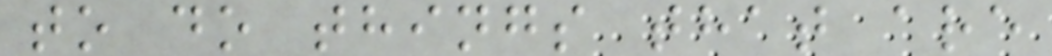to do things that are
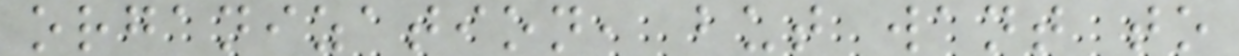organization, but want to
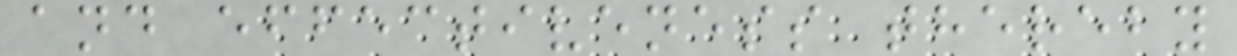and effectiveness thereby
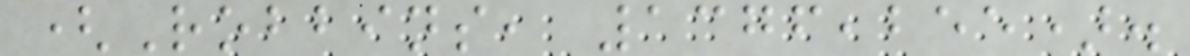(Robbins, 1376,255).
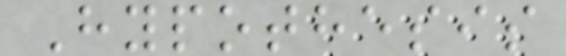Hypothesis
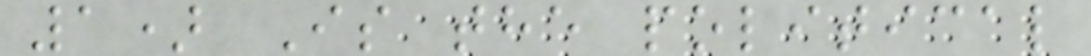1) Is the political
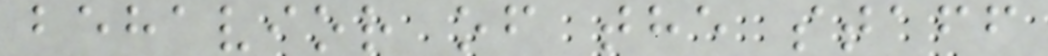behavior of the staff
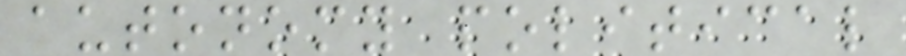autonomy political
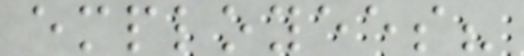employees?
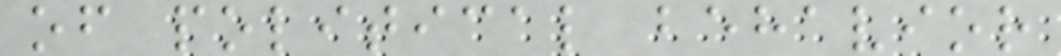of political behavior
